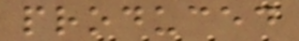produced
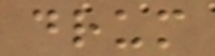drum
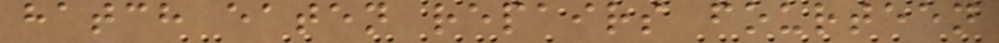hatch eaten repairs fourteen
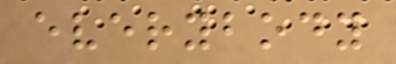everybody
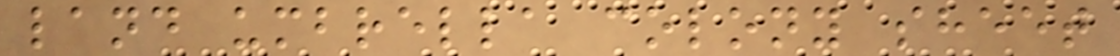land umbrella colony sheet
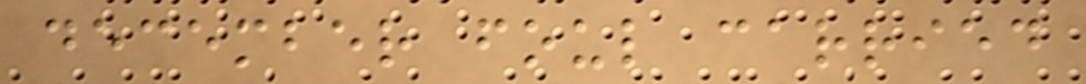december foul carried
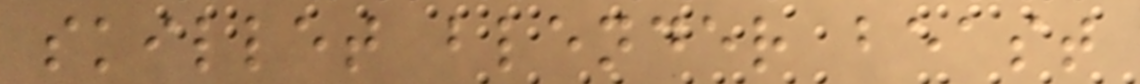skillet blender beast
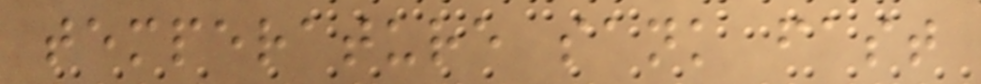temperature sank fast
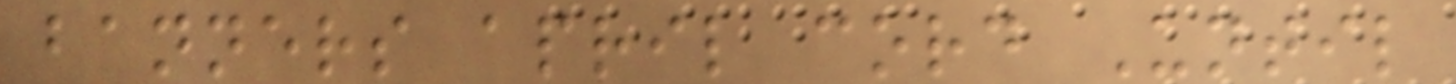banners april cord Until
